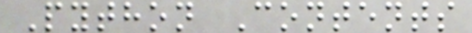Python Contents
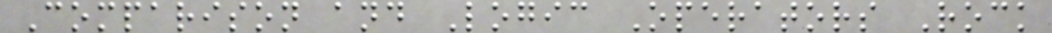Comparison and Logic Operators Rock
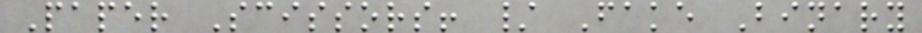Paper Scissors! / Fake Binary
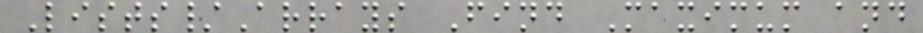Lists/Arrays Find Maximum and
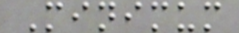Minimum
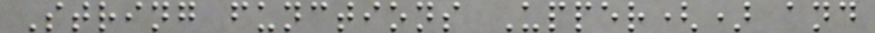String functions Upper() and
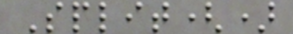Split()
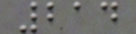214
